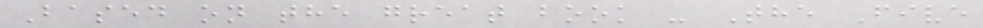Based on the great book - The Five
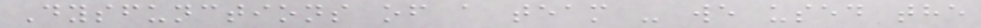Dysfunctions of a team - we used the
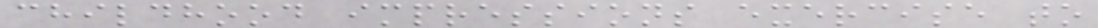childhood impressions exercise to
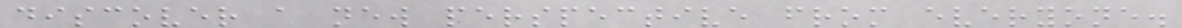discover a new perspective from everyone.
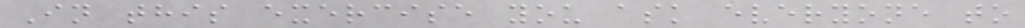In this exercise you ask everyone to
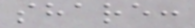share:
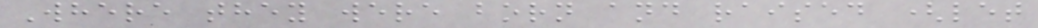Where they were born and raised (let
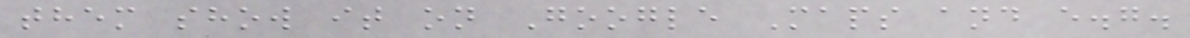them show it on Google Maps and e.g.
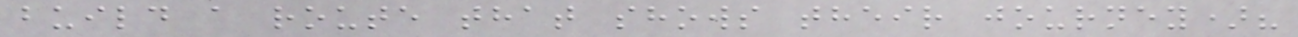build a route that shows their journey)?
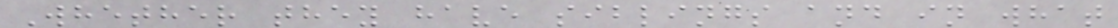Whether they have siblings and in what
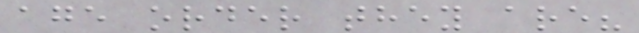age order they are?
